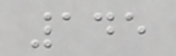145
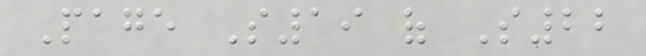Page S19 of S22
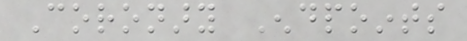Coronary Endpoints
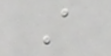A
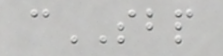cSBP
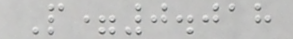P=0.018
